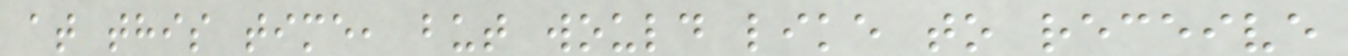at this time, but would like to receive
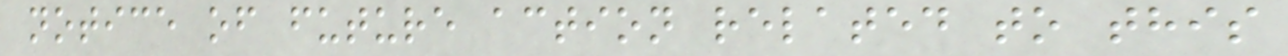notice of future action related to this
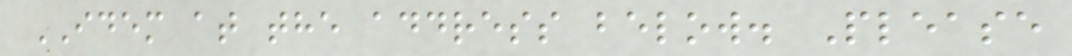IDEM at the address below. Please
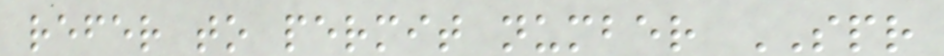refer to permit number SPR
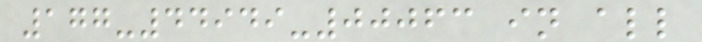177-44949-00063 in all
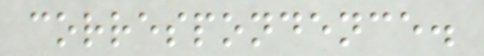correspondence.
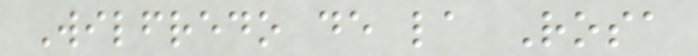Wilfredo de la Rosa
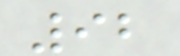92
